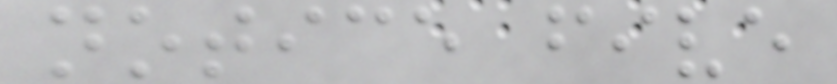notice five
